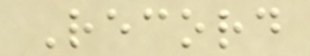Record
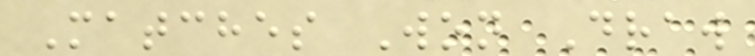Matches Won Draw
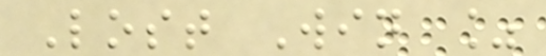Lost Win %
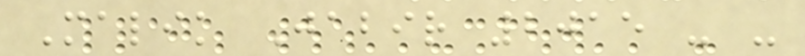Malik Jabir 2015 - -
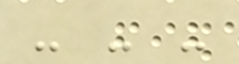- - -
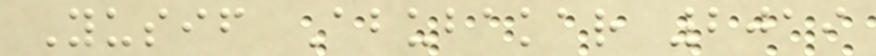Yusif Abubakar 2019
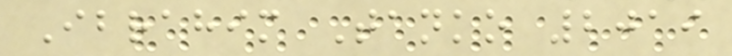Ibrahim Tanko 2019
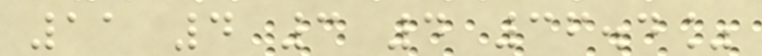11 4 3 4 36.4%
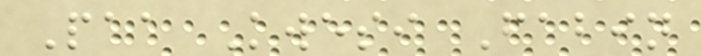Paa Kwesi Fabin
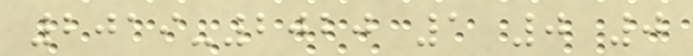2019-2020 1 0 0
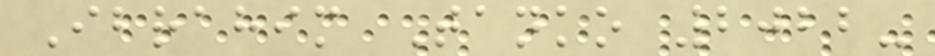Ibrahim Tanko 2022-
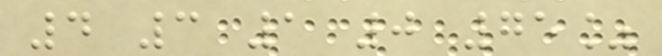4 3 1 0 75%
